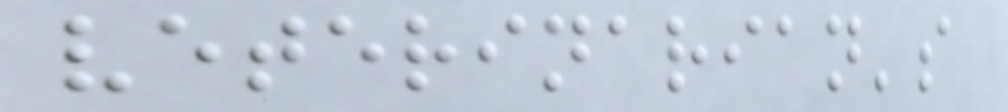veterinarian's
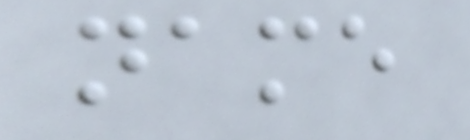name
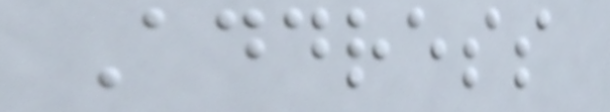Address
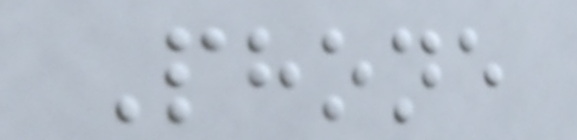Phone
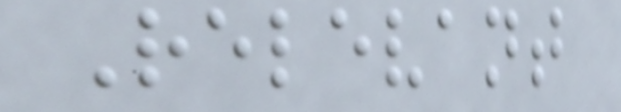Relevant
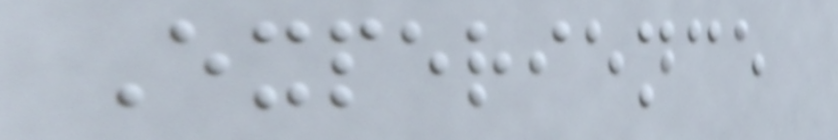Experience
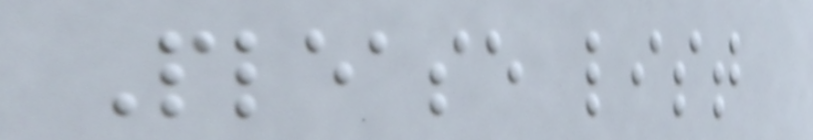Please list
